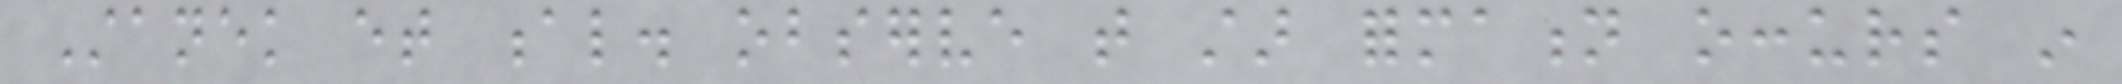Stanek et al. observe that star formation occurs in
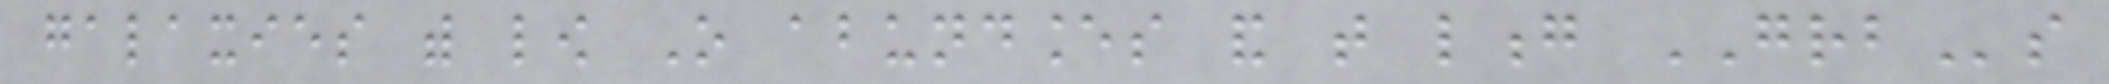galaxies with low O abundances and that long GRBs
